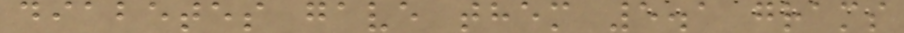diabetes gave them 5.1 grams
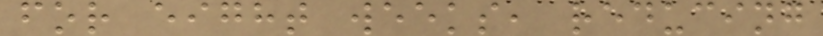for eight weeks, reducing
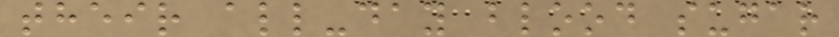their all-day blood sugar
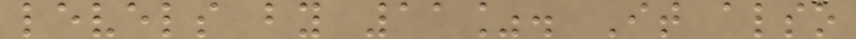levels by 11%. It also
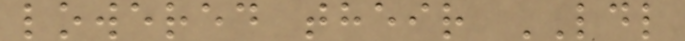lowered their LDL
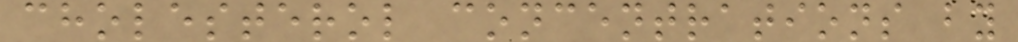cholesterol concentrations by
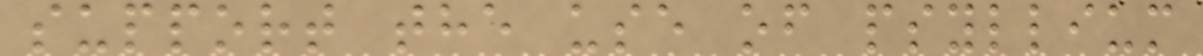support the use of psyllium
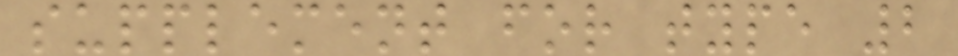supplement for type 2
